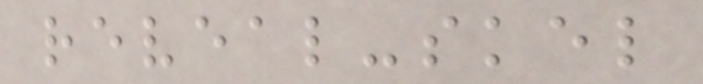reveal-skel
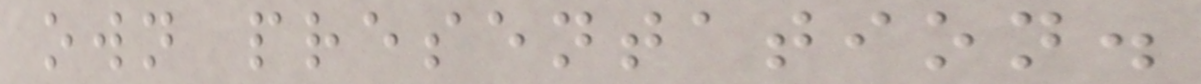own presentation.
